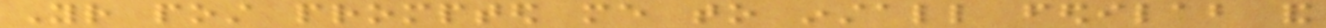Your post prompted me to install fedilab and
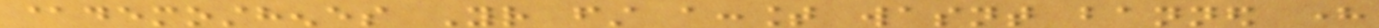@demosthenes Your first account wasnt banned here
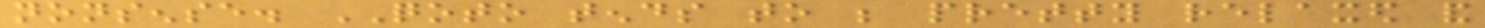nonsense. QOTO tends to be pretty relaxed and
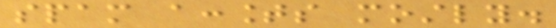spam accounts mostly.
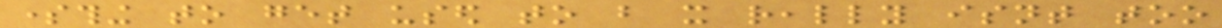something to get used to but it really isnt too
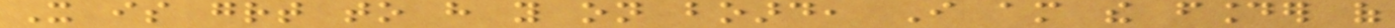It is great to have you on board, I am the founder of
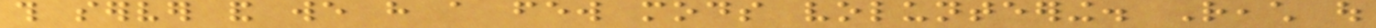this server and we have a few mods volunteering. Reach out
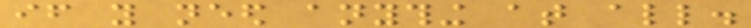if you need anything at all.
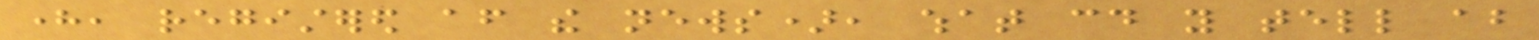here, registered after the news), what could you tell about
